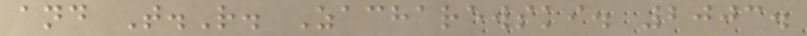and T.R. Zacharewski. 2003.
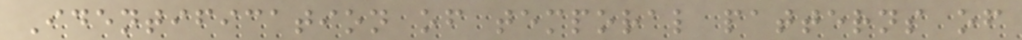Identification of temporal patterns of
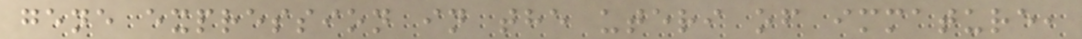gene expression in the uteri of immature,
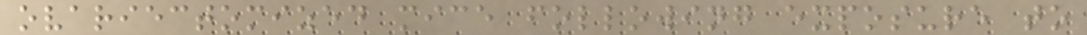ovariectomized mice following exposure to
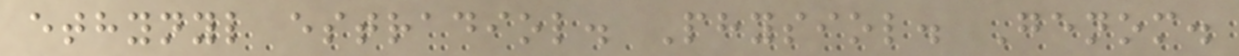ethynyl estradiol. Physiol. Genom.
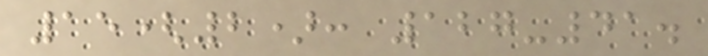15(2): 127-41.
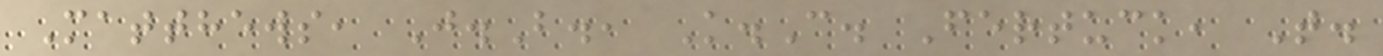Matthews, J.B., K.C. Fertuck, T.
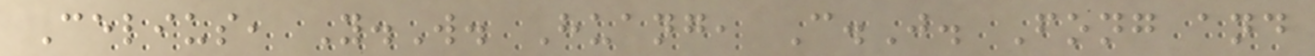Celius, Y.W. Huang, C.J. Fong and
